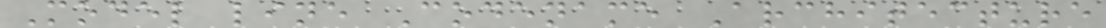Model line Codename Architecture
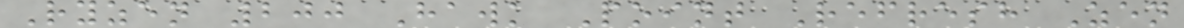Ryzen 200 Hawk Point Refresh Zen
